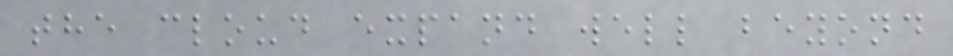the cloud expand well beyond
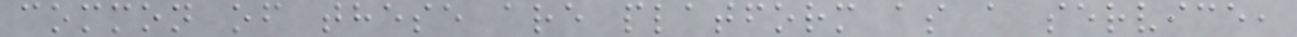common of these are platform as a service,
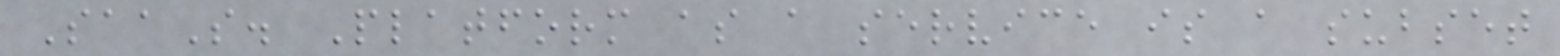SaaS. Platform as a service is a subset
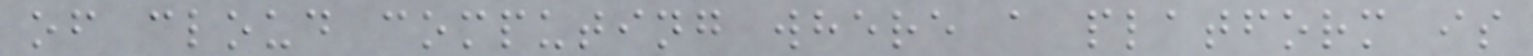of cloud computing where a platform is
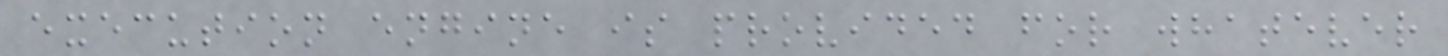execution engine is provided for whatever
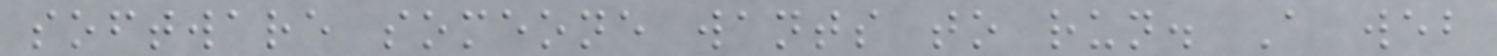software someone wants to run. A web
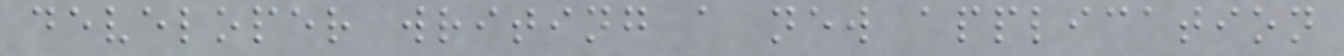developer writing a new application
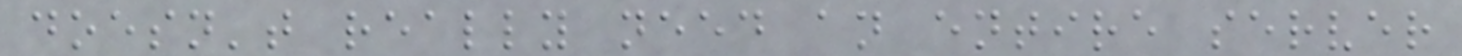doesn't really need an entire server
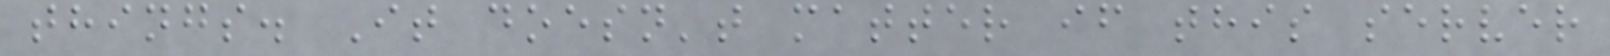things. It doesn't matter if this server
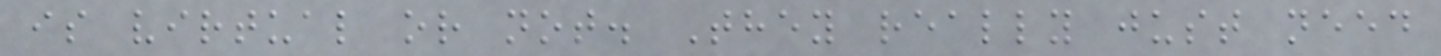is virtual or not. They really just need
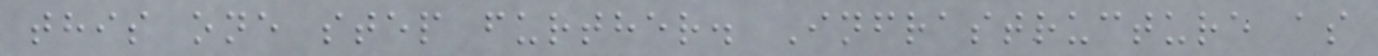this one step further. Infrastructure as
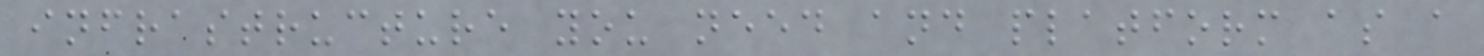infrastructure you need and platform as a
